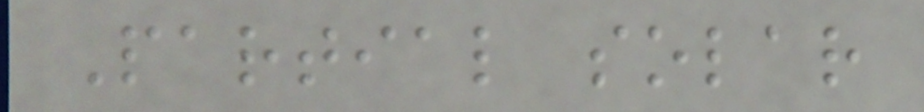Partial solar
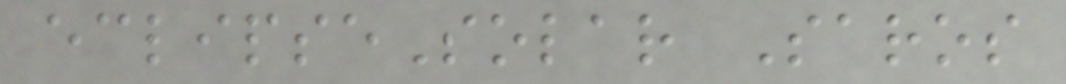eclipseSolar Saros
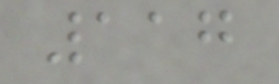117
